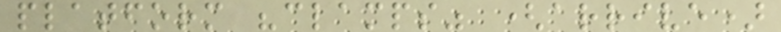platform "clamps" (arrive)
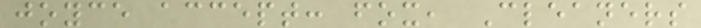joyce accept: fox, Cleaners
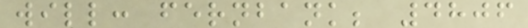will: fernbank; 4806
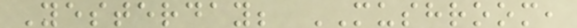Yesterday; MUSHROOM,
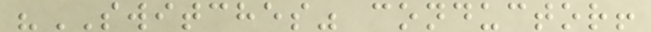"SWITCHES" conductor!
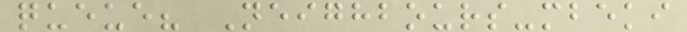queue? Neighbours-mbeki
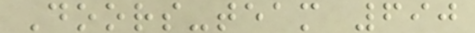Doors-team 690
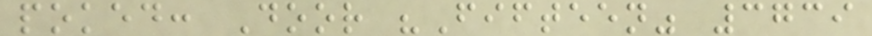poked: Door "Fifteen" 3739
